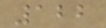122
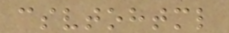csvtohtml
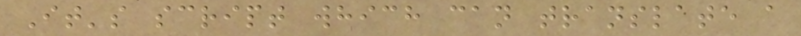It's script which can translate a
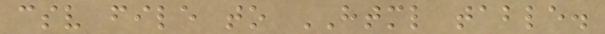csv file to HTML table.
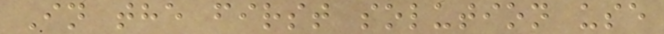In the first solution use
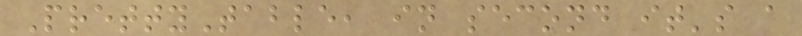PrettyTable, in second it's a
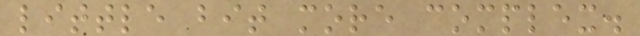little bit more complex.
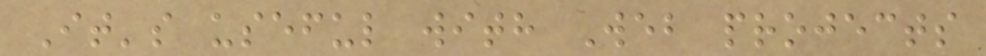It's useful with Web projects
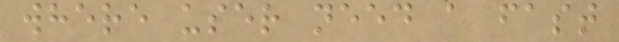where user need a fast
